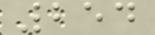254
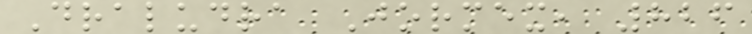Draludra Jormex, 826
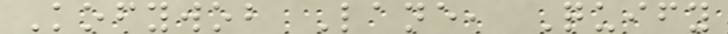Kofywob Lane, Quify
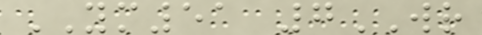YM51 7WR
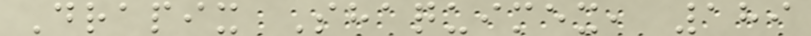Drapix Shaquimex, 189
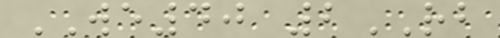WE40 2RB
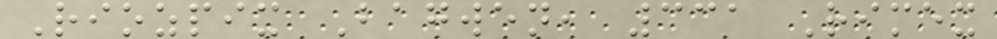Riozpix Bagwen, 331 Rimex
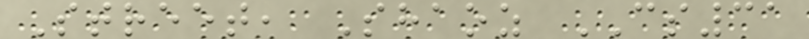Street, Shaoz CS31
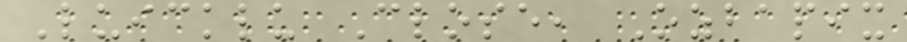Luicklu Close, Ozbapix
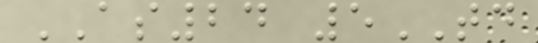AS24 5TD
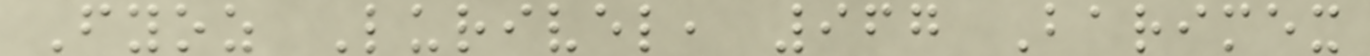Fyoz Lurivel, 967 Barimex
